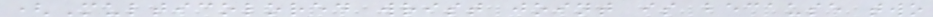(Multicolored wrist joint is because two
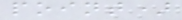point)
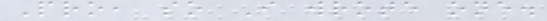Pro, so I wrote one.
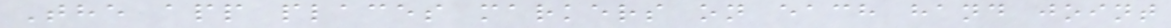The app places markers on each hand joint
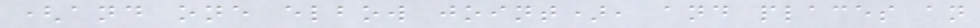(and one elbow joint), and places an
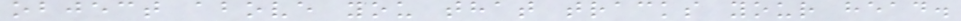object above you that tracks your head.
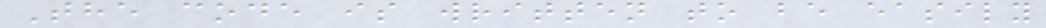The code is written to be easily
